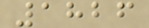1826
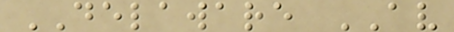DELAWARE AV
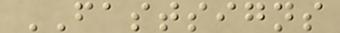FASTSIGNS
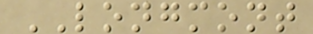LONGMONT
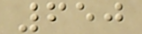650
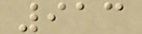913
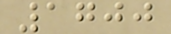1700
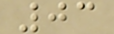03
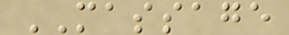MASSAGE
